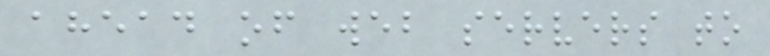ahead of web servers to
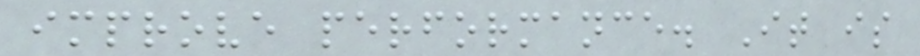improve performance. It is
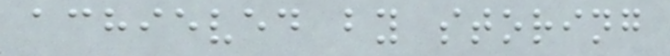achieved by storing
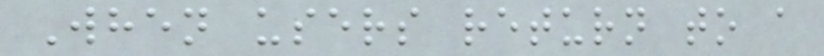When users return to a
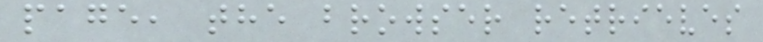page, the browser retrieves
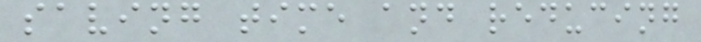saving time and reducing
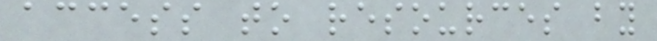access to resources by
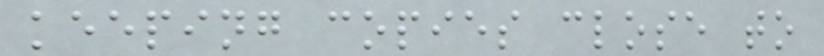keeping copies close to
